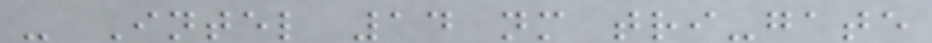- Intel 14 nm tri-gate
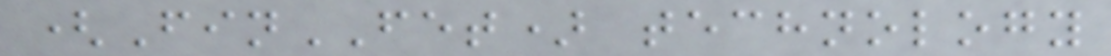(FinFET) technology
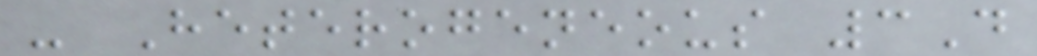- Heterogeneous 3D
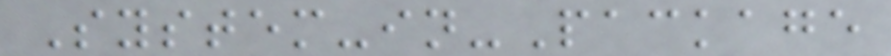System-in-Package
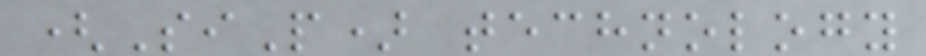(SiP) technology
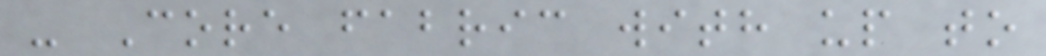- Core fabric with up to
